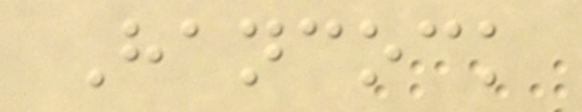Hancock
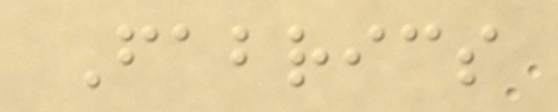Fabrics
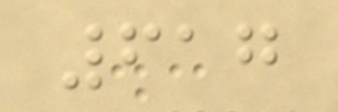617
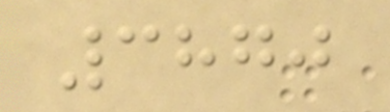3870
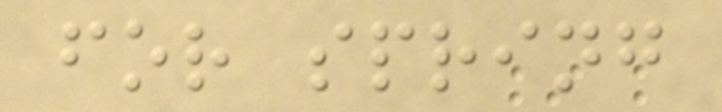for spring
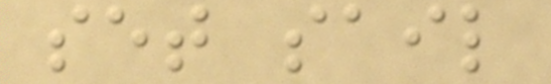set sail
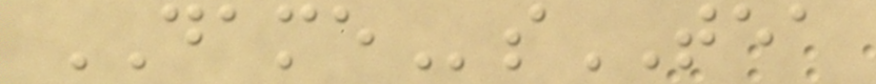DAMEsTEA
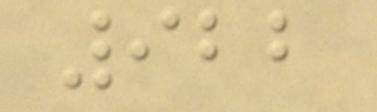922
